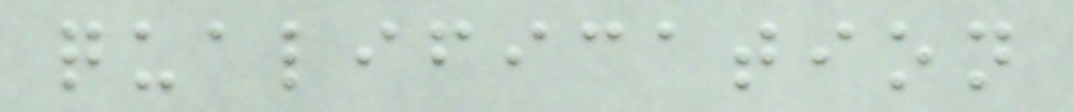qualification
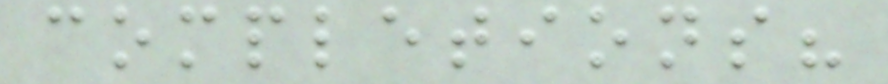completions?
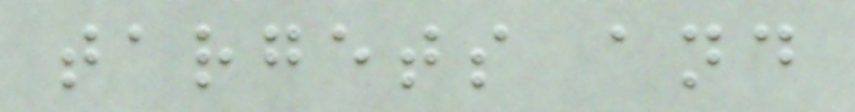targets and
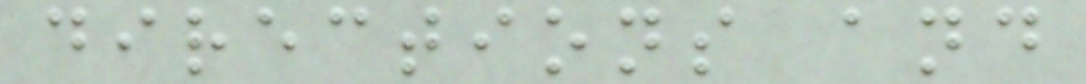directions and
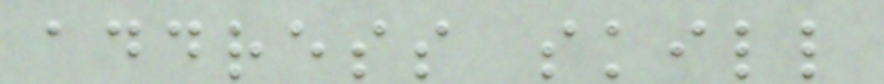address skill
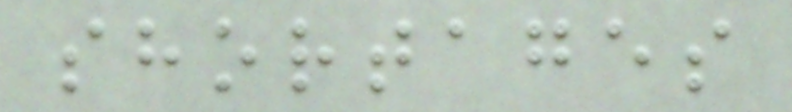shortages
